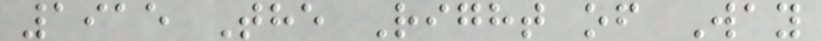1915 The Right of Way
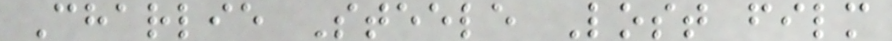Charlie Steele Lost film
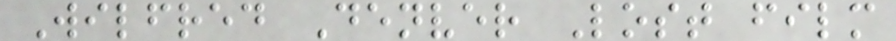Wilfred Denver Lost film
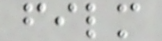film
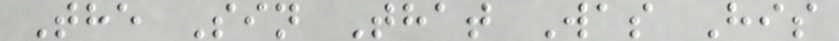The Sin That Was His
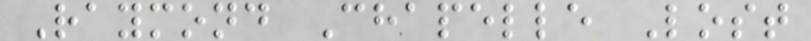Raymond Chapelle Lost
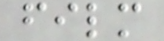film
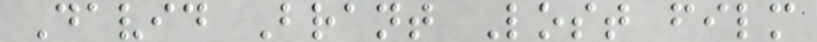David Brant Lost film
